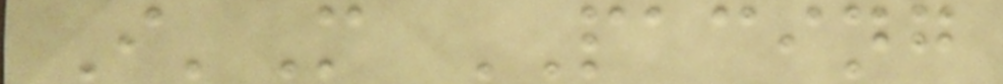I'M PACING
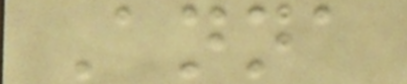Anna
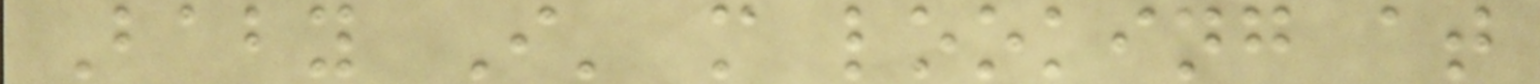Baby I' m looking at
